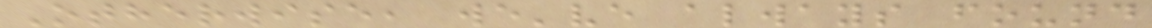Otherwise, we've always found
